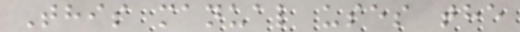This manual uses the
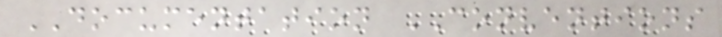DOCUMENTATION CONVENTIONS
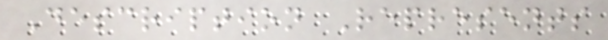Description Represents
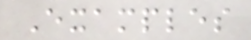Examples
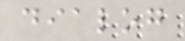dialog
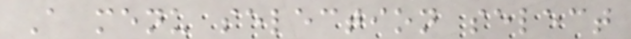A menu selection select
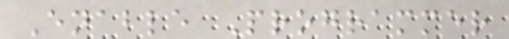Enable Programmer
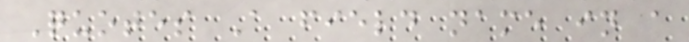Quotes A field name in a
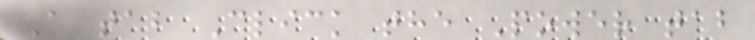A tab Click the Power tab
